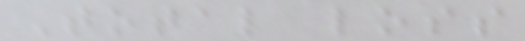Total loss
